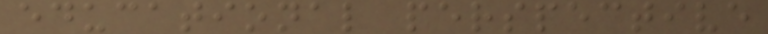educational perspective
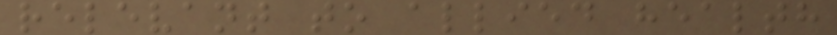relevant to allied health
